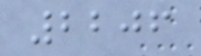2206
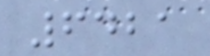6421
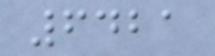6421
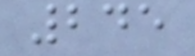245
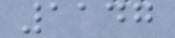1147
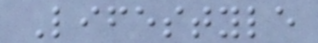Lifestyle
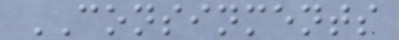CONSINMENTS
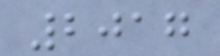2017
